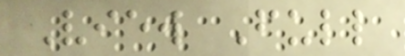View Full
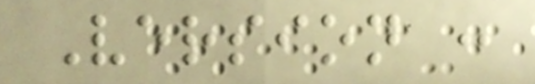Version :
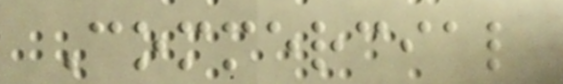Commercial
